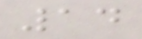14
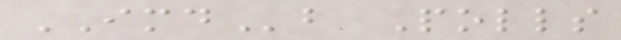IMDb Polls
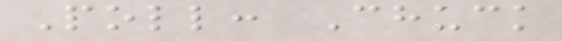Poll: Chuck
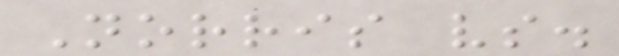Norris vs.
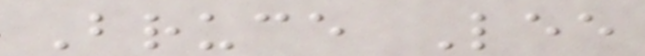Bruce Lee
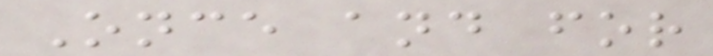Once and for
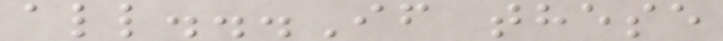all...If these
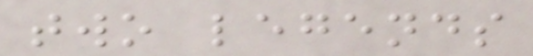two legends
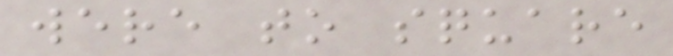were to square
